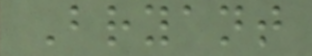Bryant
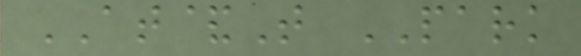AT&T PARK
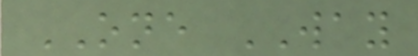ONE WAY
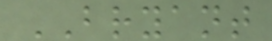BRYANT
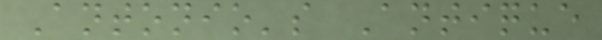Antonio's Antique
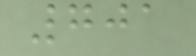701
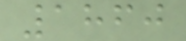1860
